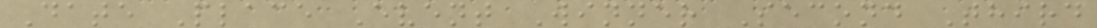Date Place Event Winner Second Third
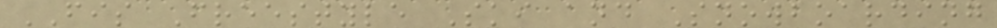FIS Freestyle Ski and Snowboarding
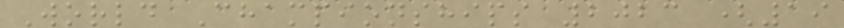World Championships 2023 (19
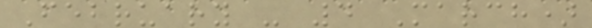February - 4 March)
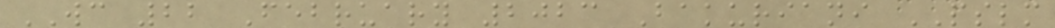WC 22 February 2023 Bakuriani PSLM
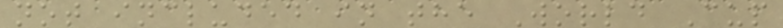not included in the World Cup
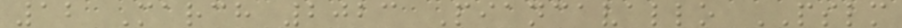12 March 2023 Piancavallo PSLM
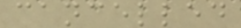cancelled
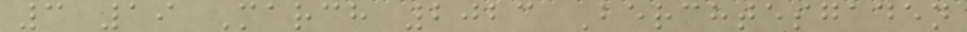3 19 March 2023 Berchtesgaden
